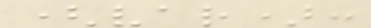(var):
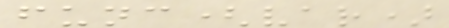func(var)
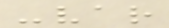-var
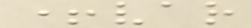+var
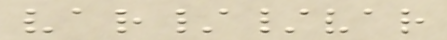var//var
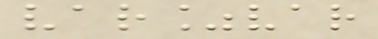var%var
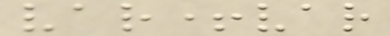var+var
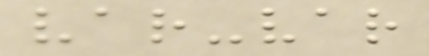var-var
